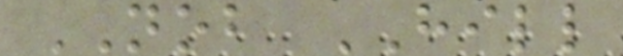NOB HILL
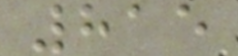815
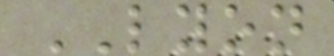LYON
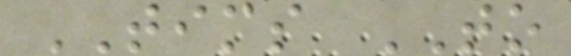TIMS TO
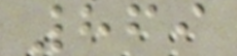869
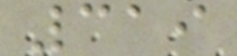319
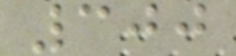300
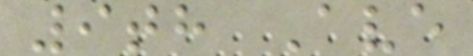9th Ave
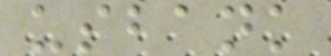usbank
